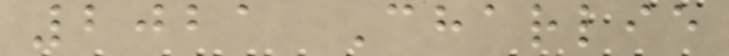2021 Charlie
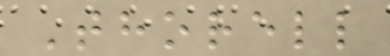Thorell
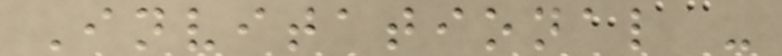Invitational -
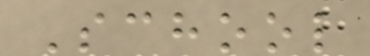School
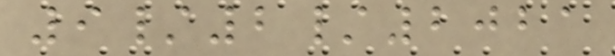9/2/2021
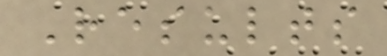Results
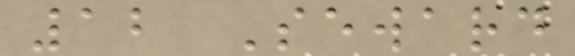12 Seward
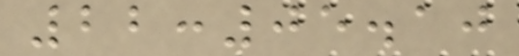22:05.10
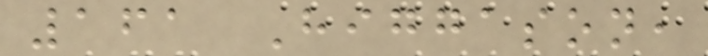161 Higgason,
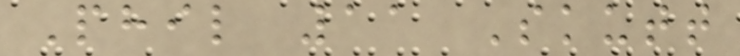Phil 11 Skutt
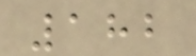182
